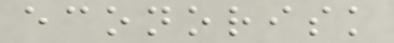econorisk
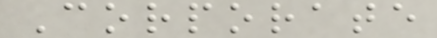Corporate
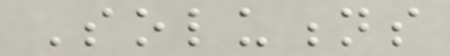Solutions
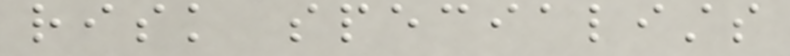risk specialists
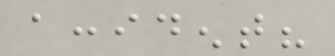accident?
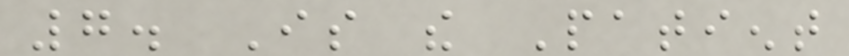7. Is the Patient
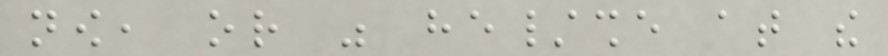now, or was he/she at the
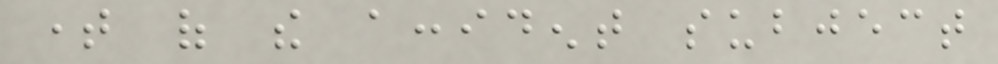time of the accident subject
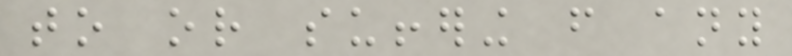to or suffering from any
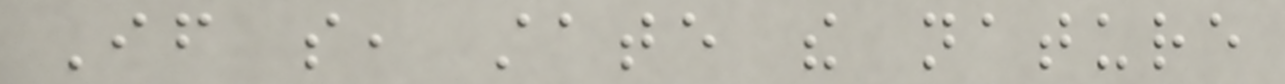If so, state the nature
